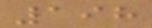198
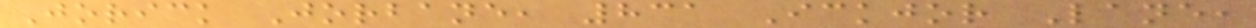Jorick Jorbane, 831 Ickjor Lane,
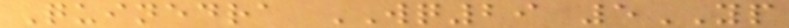Quinedra WQ29 5YP
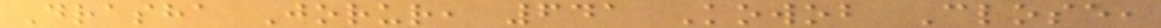Drasha Jorur, 641 Kowob Close,
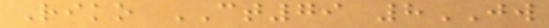Riko CT79 8JW
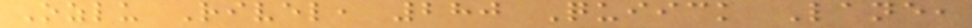Ozlu Rivel, 280 Quiick Lane,
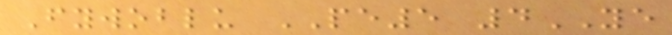Fywoblu PE5 4YE
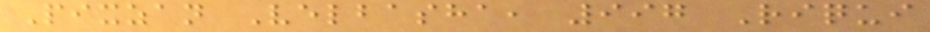Pixzan Velbasha, 997 Riqui
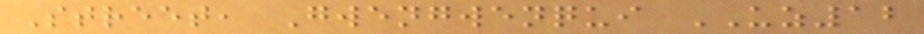Street, Gwengwenqui UZ12
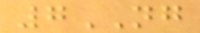7NG
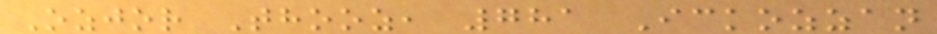Ozjor Thooz, 781 Ickozzan
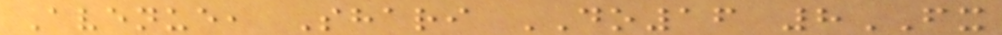Avenue, Shari DO16 8FX
